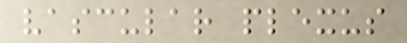vascular plexus
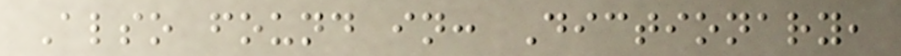Also found in: Dictionary,
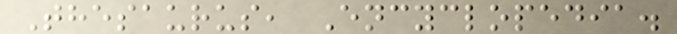Thesaurus, Encyclopedia.
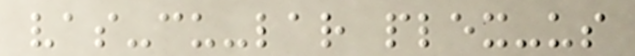vas-cu-lar plex-us
